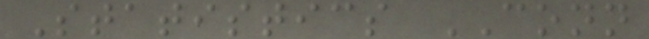Statistics CONN
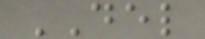DEL
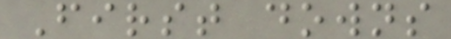First downs
